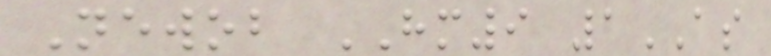Newob HM9 1AS
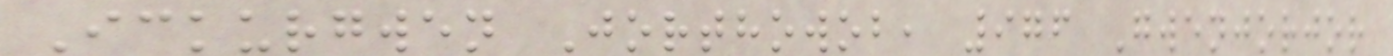Ickurgwen Jorthowob, 976 Gwenjorjor
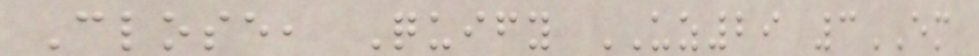Close, Quify UZ29 3EM
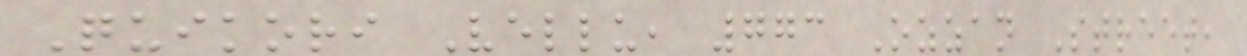Quikori Vellu, 773 Ozzan Street,
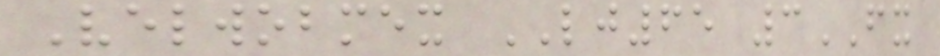Velwobmex LJ65 3FX
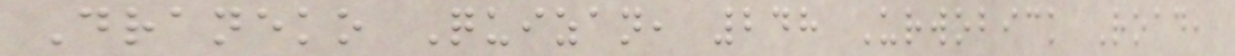Draneko Quizan, 248 Urwobick Road,
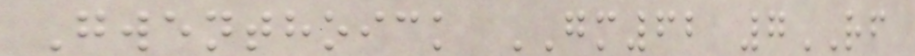Gwenthoick GM62 7RF
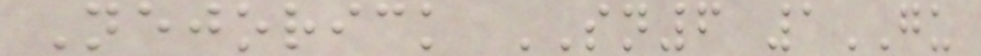Nejorick SN6 1GU
